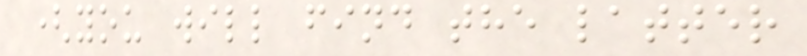(you will find the latter
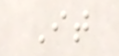It
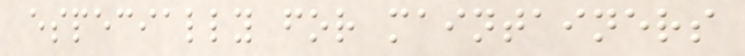especially for maintainers
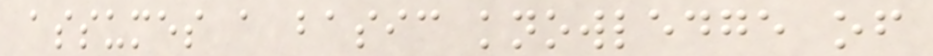assumes a basic knowledge of
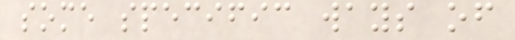some specific ways of
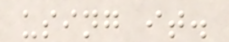using it.
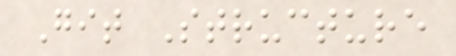Git Structure
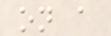on a
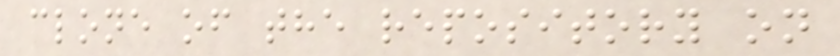clone of the repository on
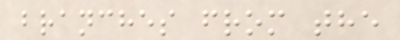branches from the
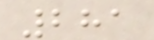281
